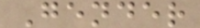Gender
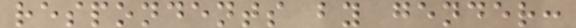respondents by gender:
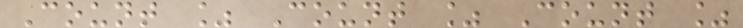Count % Count % Count %
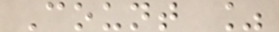Count %
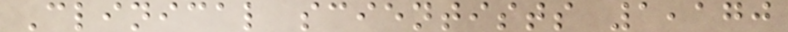Clinical scientists 1,170
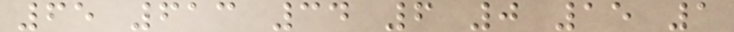65 613 34 6 0 15 1
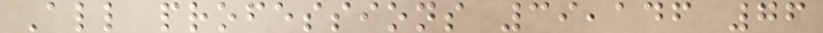All professions 39,146 76
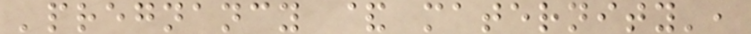'pregnancy & maternity',
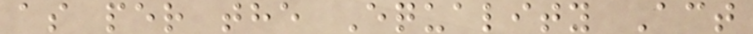as per the Equality Act
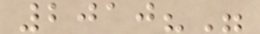2010?"
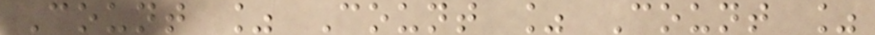Count % Count % Count %
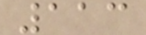113
